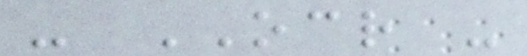- OCR -
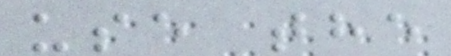use the
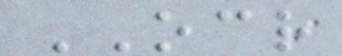OCR
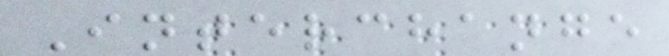Interchange
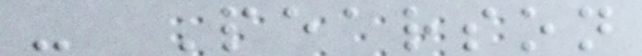- Pearson
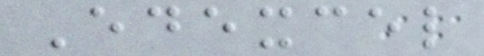Edexcel
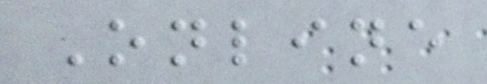Online
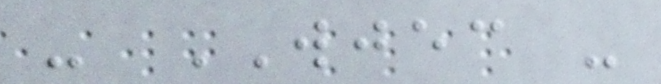- WJEC -
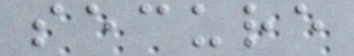secure
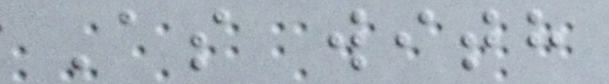As with
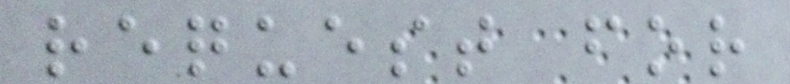request for
